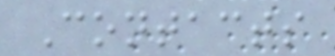Contacts
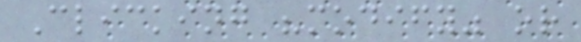Clicking "modify" or
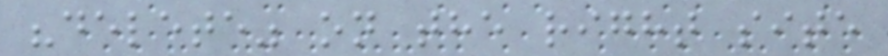"delete" on the right site
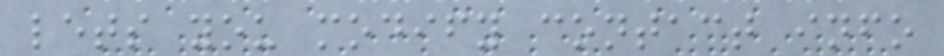lets you modify contact info
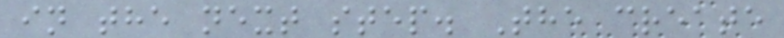in the next step. The create
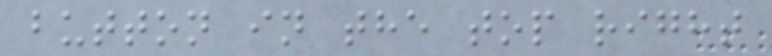button in the top right
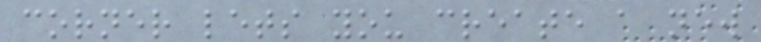corner lets you create a new
